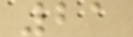21
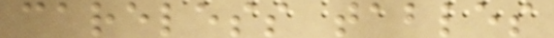careless tables
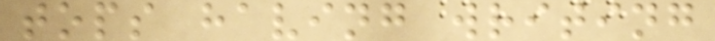tops having writing
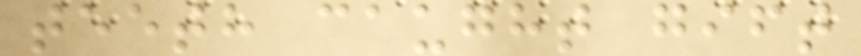teeth caught gift
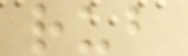rub
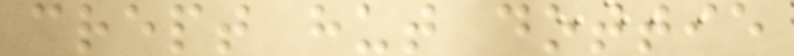crept hut dottie
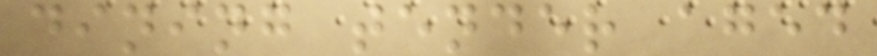dining tender aged
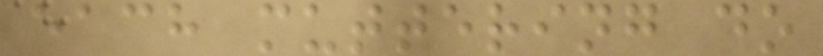each muttering do
